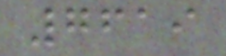7619
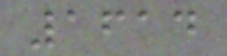1614
